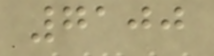7100
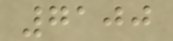7100
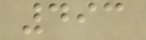493
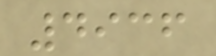4936
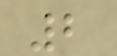2
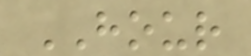HOUR
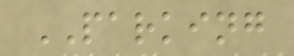PARKING
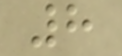8
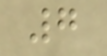7
